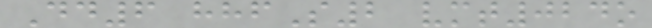Dd6 hhfS2 vmt024o
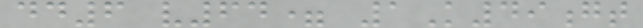dd6 v64= 1K49gt
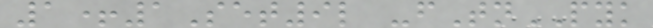1+1Set9l -fTnPYK
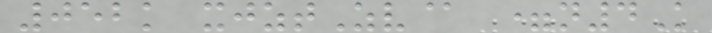052k xjztZv@ =n4K
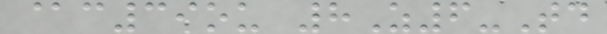@c39ou 8Z6-Td
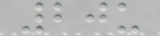20u
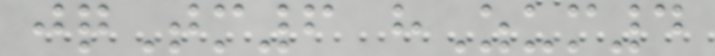jqTm6 hZum4
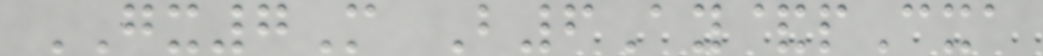GX7M B6Ay&pCxa
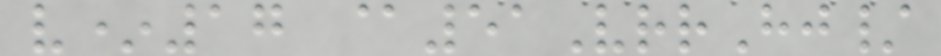v*17 @51VrrHj/
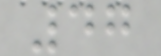47
